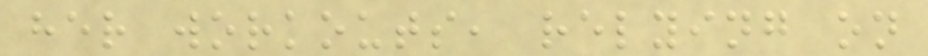her workouts, relying on
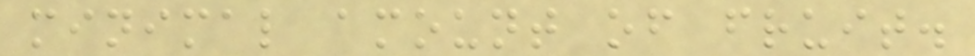minimal amount of fruit.
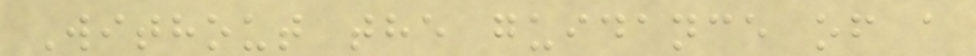Without the guidance of a
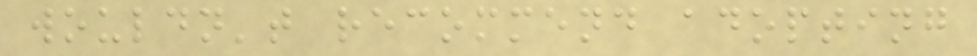wouldn't recommend adopting
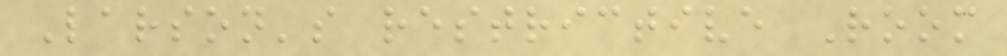Larson's restrictive Room
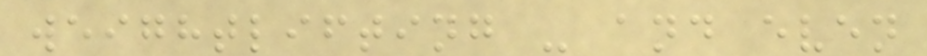weightlifting - and even
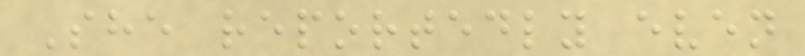She reportedly even
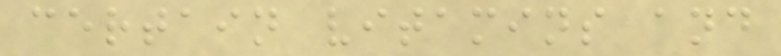certain vitamins and
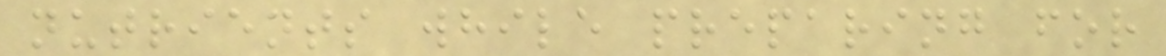nutrients while preparing for
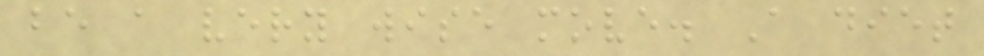be a very wise move. A diet
